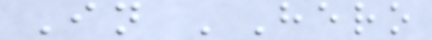In 'Hero
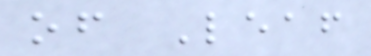of Leaf
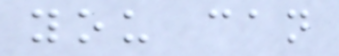you can
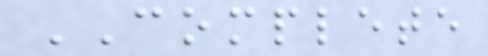COMPLETE
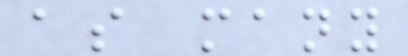as many
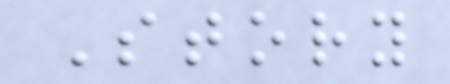Story
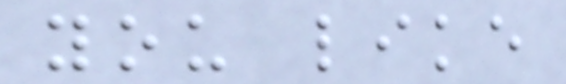you like
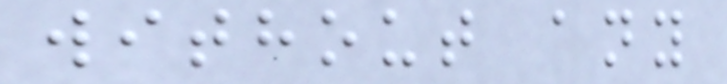without any
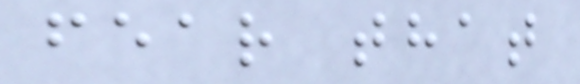fear that
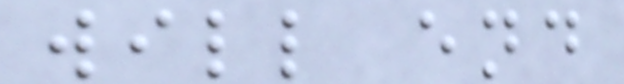will end
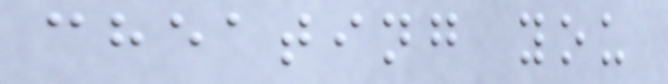cheating you
